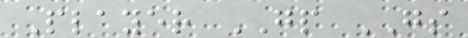Player GP GS
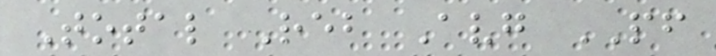Total Reb Avg PF
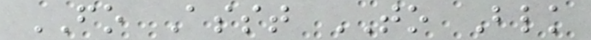FO Asst TO Blk
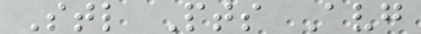Stl Pts Avg
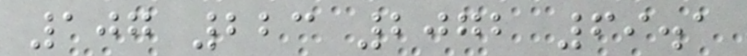107 223 2072 69.1
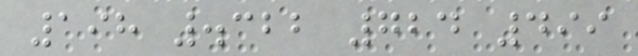198 .322 724 499
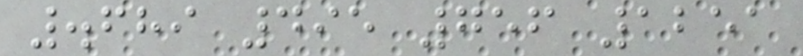.689 495 756 1251
